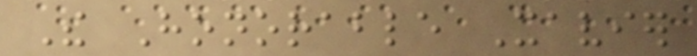The Honorable Xavier
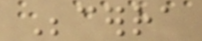Becerra
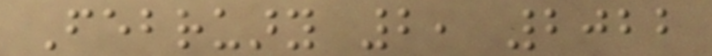February 2, 2022
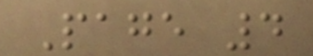Page 4
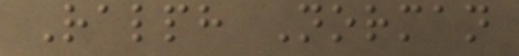Ralph Norman
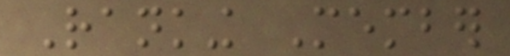Ranking Member
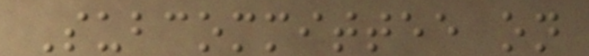Subcommittee on
